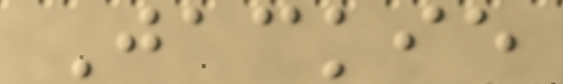Jackie
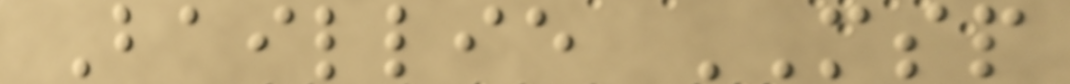Baillie MSP
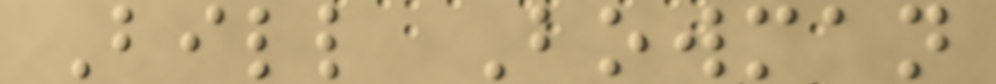Bill Bowman
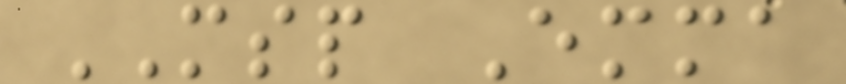MSP Emma
